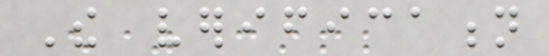The verification
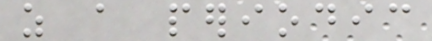as a periodic
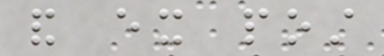and ex post
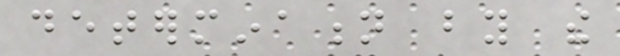determination by the
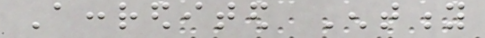Accredited Entity
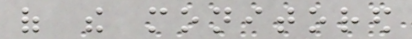of the monitored
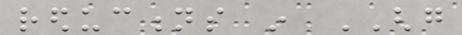reductions in GHG
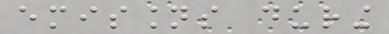emissions during
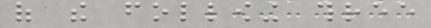of the following three
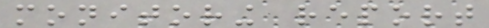monitoring report
